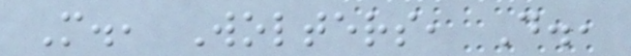M., Wolters, D.,
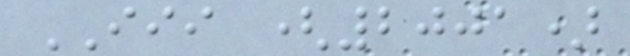III (2001)
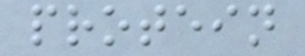protein
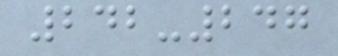242-247
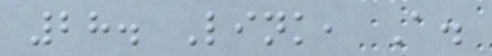28. Link, A.
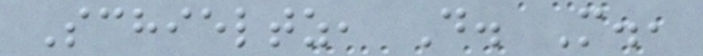Schieltz, D. M.,
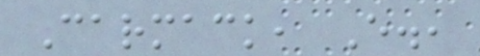Carmack, E.,
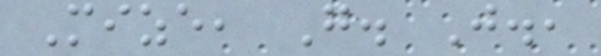Mize, G. J.,
